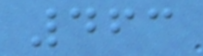463
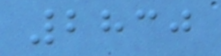2830
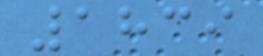1839
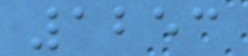1253
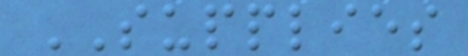SUPPLIES
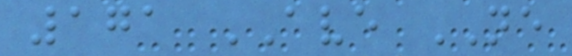171 AVE NE
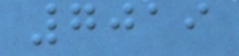7019
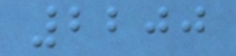2200
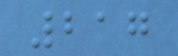217
